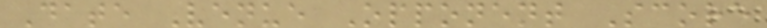Date Venue Opponent Score
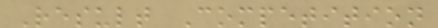Result Competition
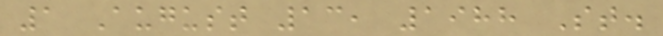1 August 13, 1988 St.
